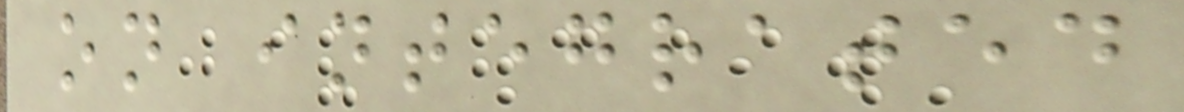on integrated
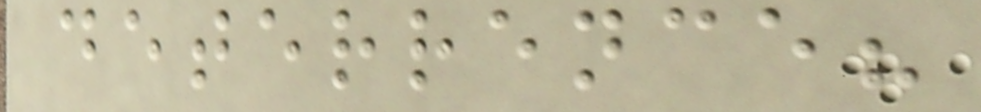deterrence?
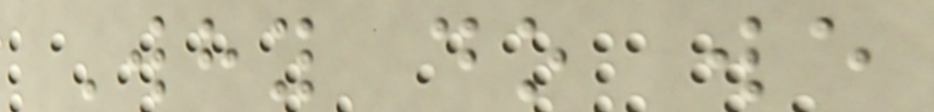Why do we
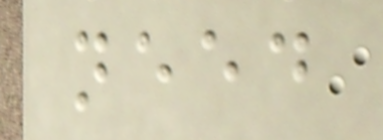need
